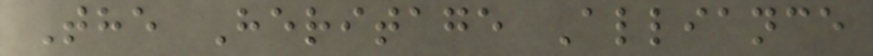The Heritage Alliance
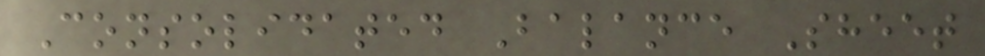Consolidated Balance Sheet
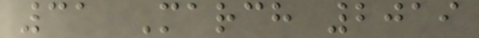31 March 2019
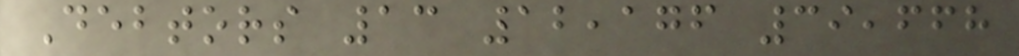Debtors 13 12,176 39,668
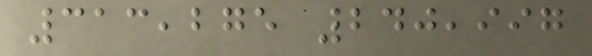313,275 240,997
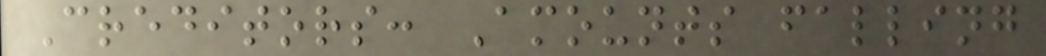Creditors: Amounts falling
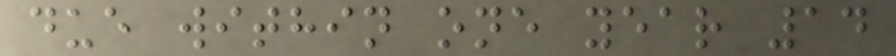due within one year 14
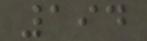194
